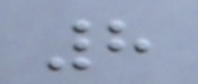8
